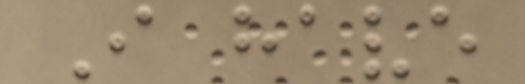I have
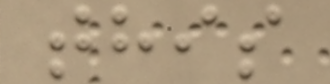this
